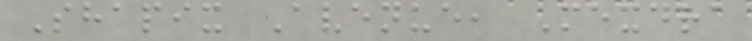Shapix Avenue, Mexdra
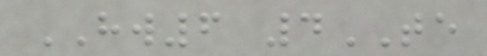HW6 4TE
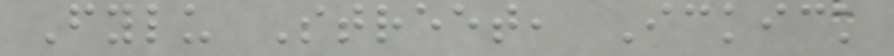Fylu Street, Ickick
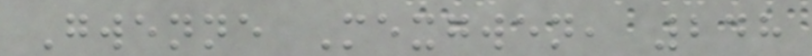Gwenne Mexgwen, 248
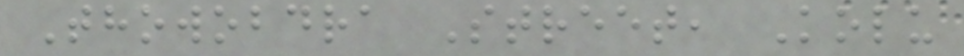Thowobdra Street, Kolu
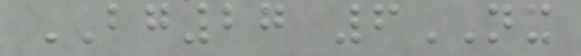BG27 6NX
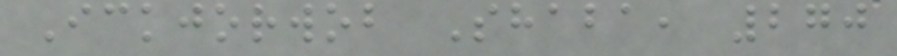Ickjorwob Shaba, 270
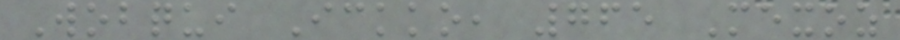Wobqui Ickko, 765 Mexoz
